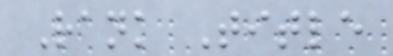Rank Title
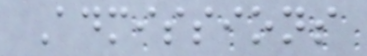Admissions
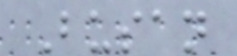Busan
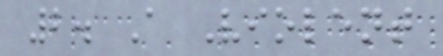2. A Violent
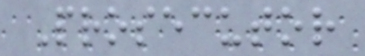Prosecutor
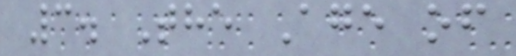3. The Age of
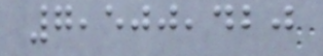7,500,420
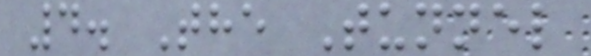4. The Tunnel
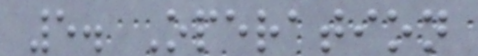5. Operation
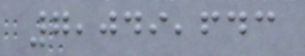7,049,643
